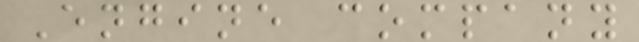Engine company
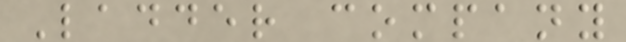Ladder company
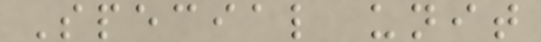Special unit
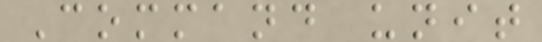Command unit
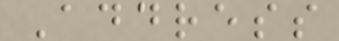Address
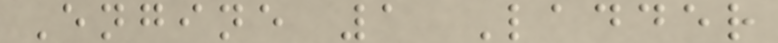Engine 1 Ladder
